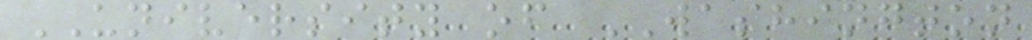UNIVERSITY of WASHINGTON
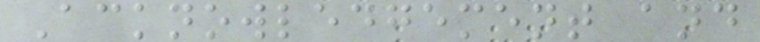Acknowledgement and
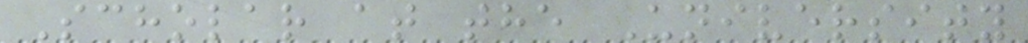Scholar at the University
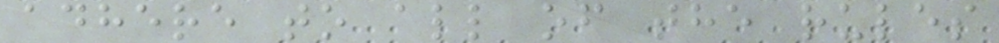adhere to all of the rules
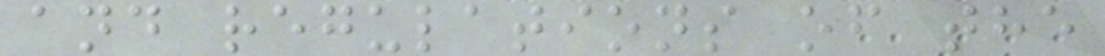and regulations of the
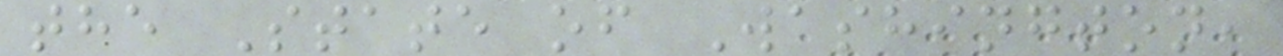the State of Washington,
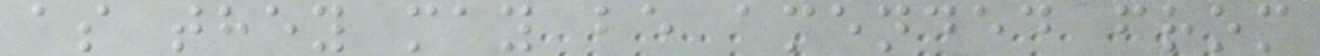as they may be amended from
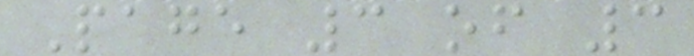Page 3 of 3
